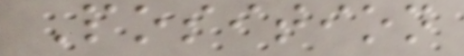Position
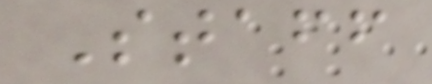Staff
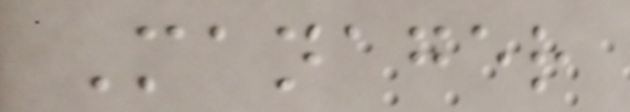Manager
